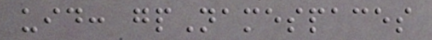uid: gpNamespaces
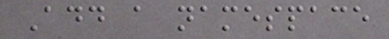Add a namespace
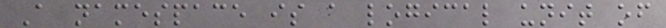A namespace is a logical unit of
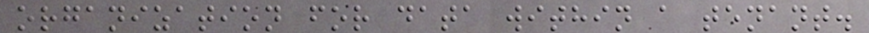organization for data within a tenant.
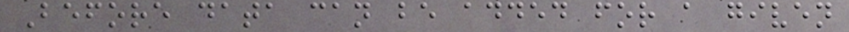Before data can be added for a given
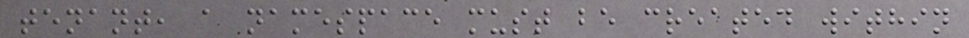tenant, a namespace must be created within
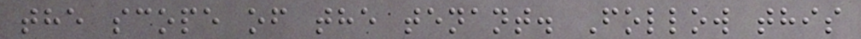the scope of the tenant. Follow this
